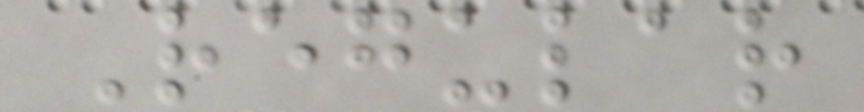Regular
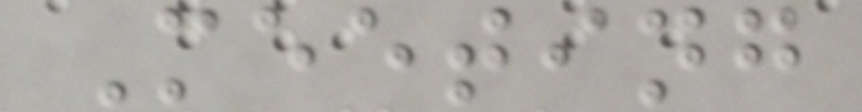Meeting
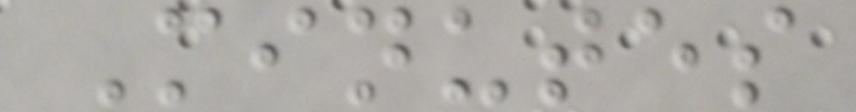Minutes
